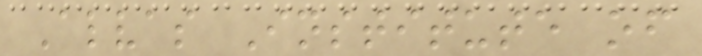Alvas Institute of
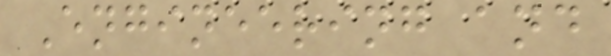Engineering and
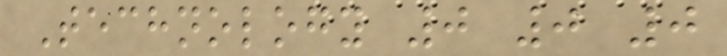Technology 0 0 0
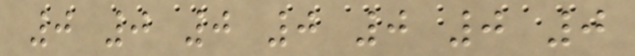0 0 0 0 0 0 0
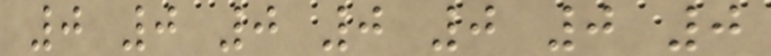0 0 0 0 0 0 0
